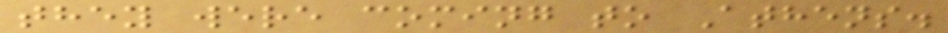they were coming to Athens.
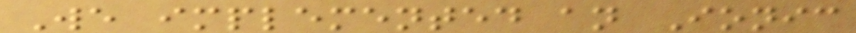We implemented an Ionic
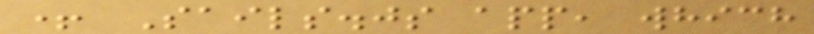+ Sails.js app, which
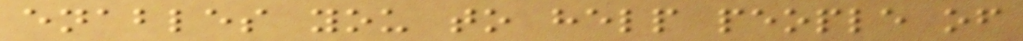enables you to help people of
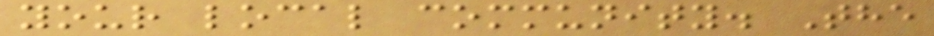your local community. The
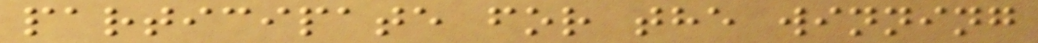participate for the winning
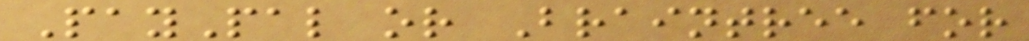PayPal or Braintree for
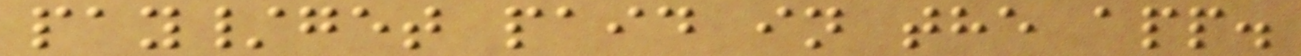pay/get paid in the app.
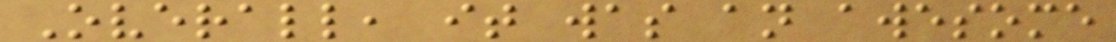Overall, it was an awesome
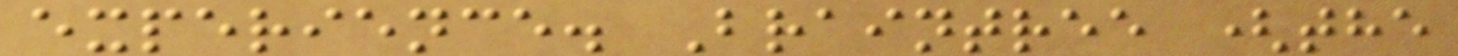experience. Braintree (the
